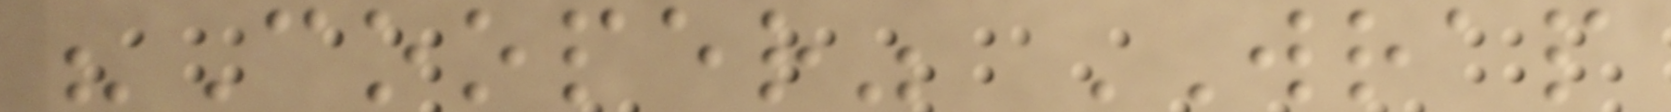"Cooper" WRAP
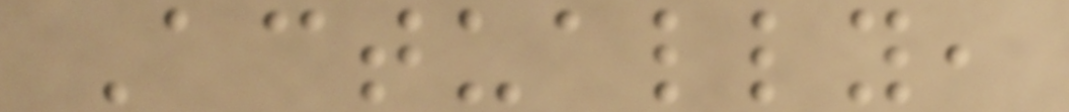Actually,
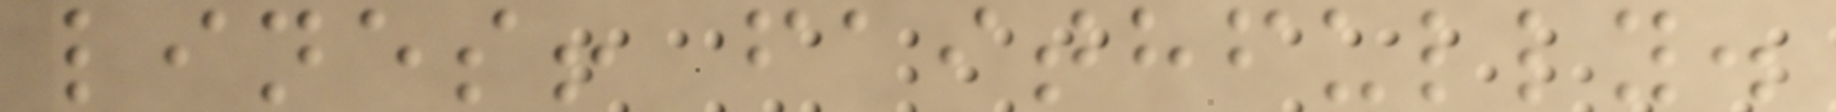lines! faithfully.
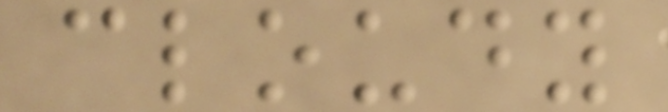cloudy
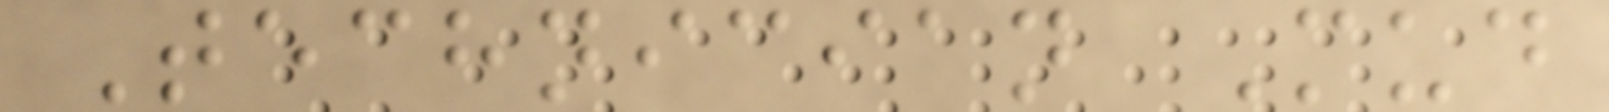Technician Mud
